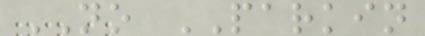NO PARKIN
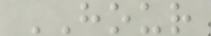HOUR
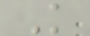K
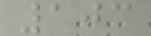103
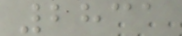2831
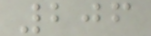206
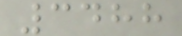3488
